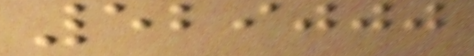529000
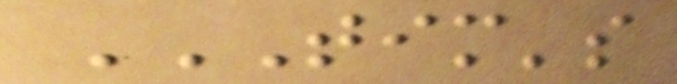TIM'S
